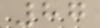87
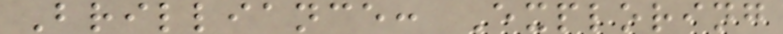Brilliance: Exploring
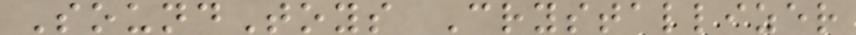SoundToys Crystallizer
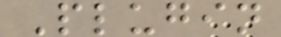Plugin
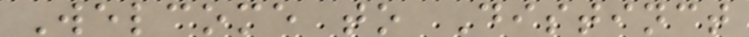Welcome to Distinct
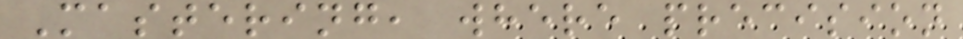Mastering, where precision
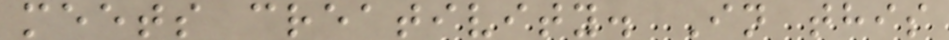meets creativity. In this
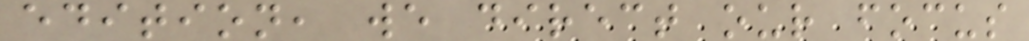edition, we direct our focus
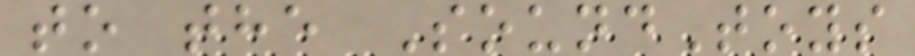to the SoundToys
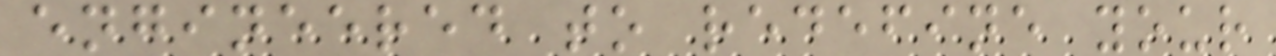engineered to redefine your
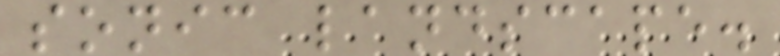sonic landscape.
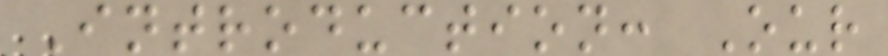Introduction: Our
